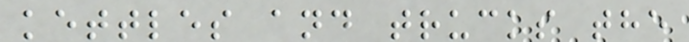kettles and trucks the
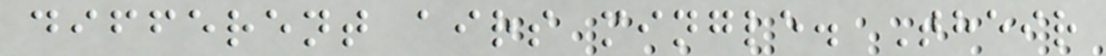different airs mingle. Their
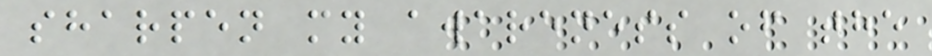sharpen my awareness of the
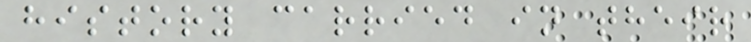history carried in their
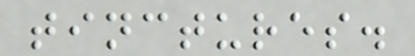tinctures.
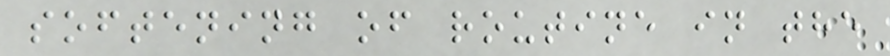softening of routine in the
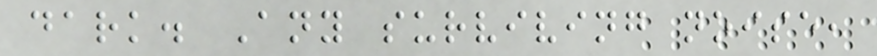dark. Any surviving noise,
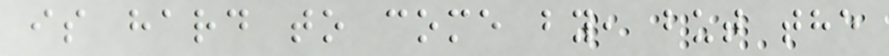is hard to come by, but the
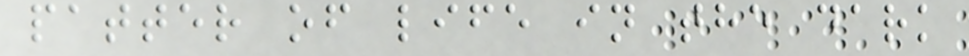patter of life in the dark
